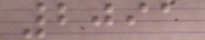2091
